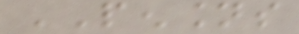PENSIONS
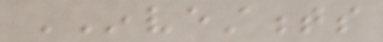INVESTMENTS
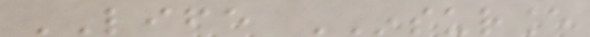LIFE INSURANCE
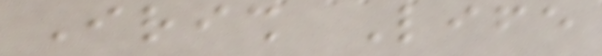Irish Life
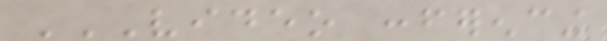VIDEO CONFERENCING
